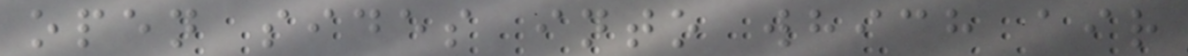open sides into which air
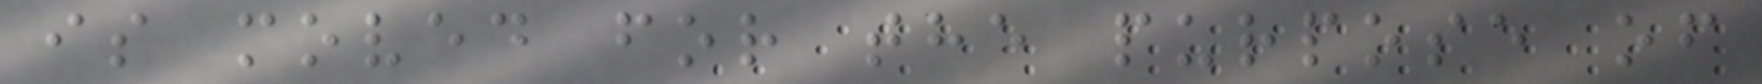is moved for the purpose of
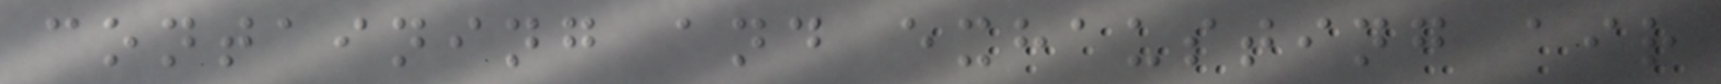containing and exhausting air
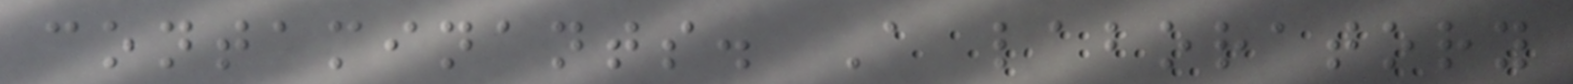contaminants. A laboratory
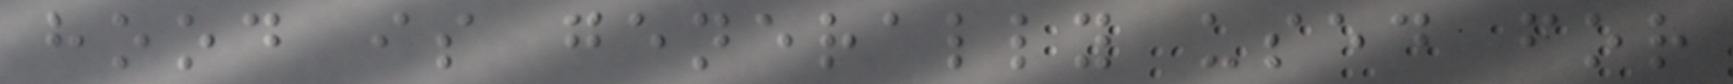hood is generally used for
